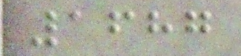1687
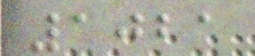1021
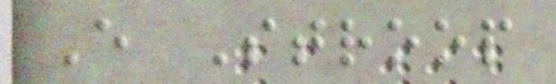E Stroop
